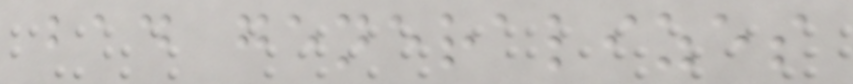bad generalizes
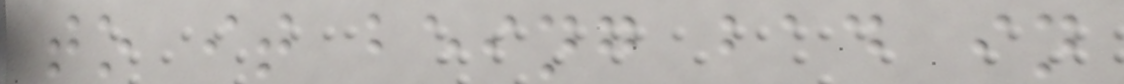to it being bad in
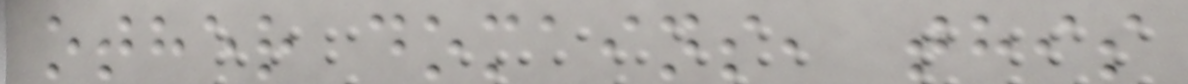other domains, this
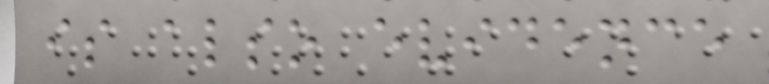is also evidence
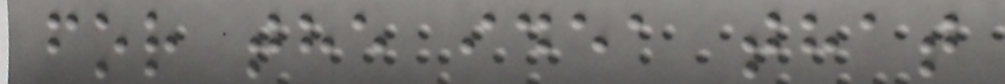for the idea that
